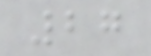27
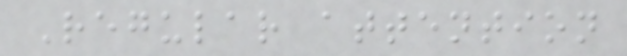Regular attention
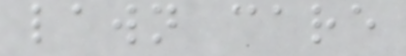lawn care
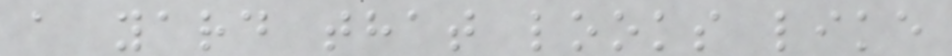a yard that looks like
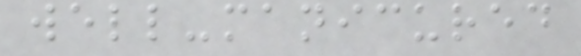well-manicured
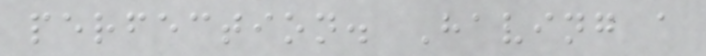perfection. Having a
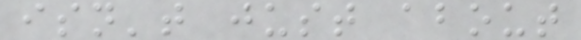isn't just about
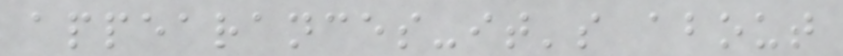appearances-it's about
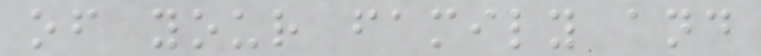of your family and
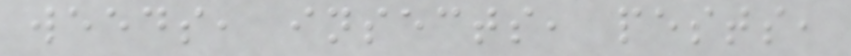weeds, insects, pests,
